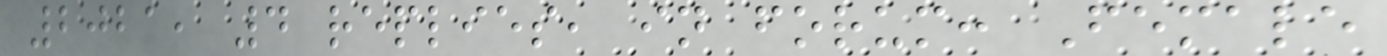2021, 4 replies, in forum: Female
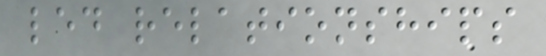led relationships
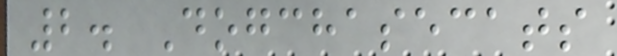2. Dogchasecats
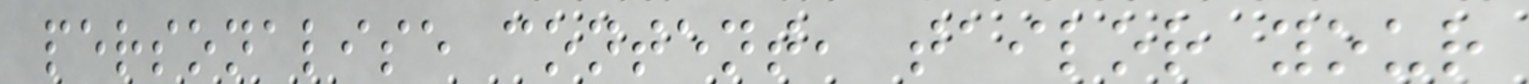personalise content, tailor your
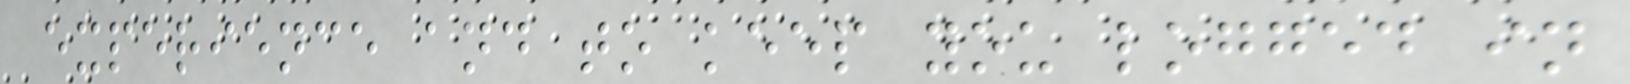experience and to keep you logged in
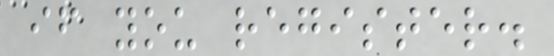if you register.
